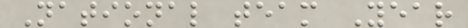National team Year
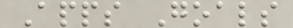Apps Goals
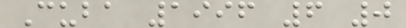Cuba 1996 6 0
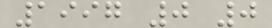1997 0 0
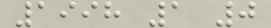1998 1 0
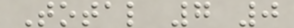Total 7 0
